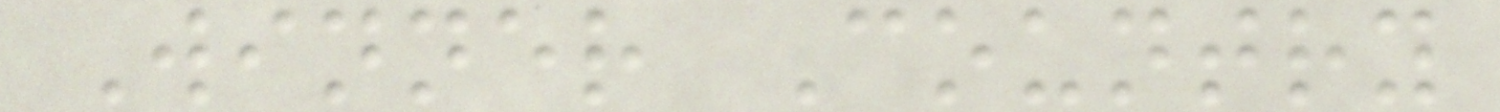Winner Country
